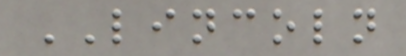LINCOLN
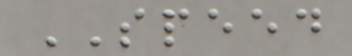SPEED
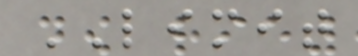LIMIT
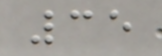35
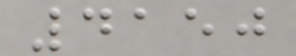4150
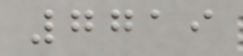7719
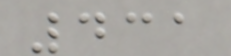431
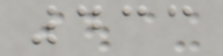433
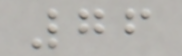76
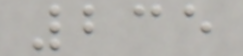235
